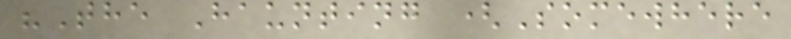"The Haunting (Somewhere
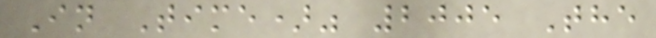In Time)" 2005 The
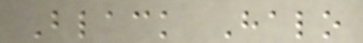Black Halo
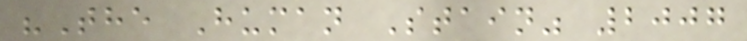"The Human Stain" 2007
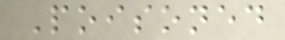Poisoned
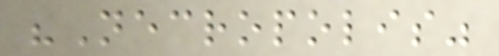"Necropolis"
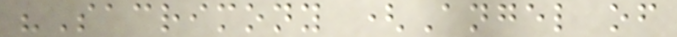"Sacrimony (Angel of
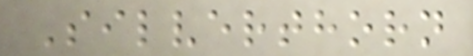Silverthorn
